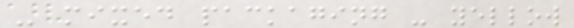- mixed packaging - yellow
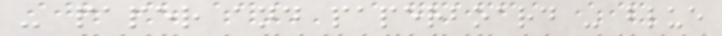- paper and paperboard - blue
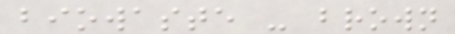biowaste - brown
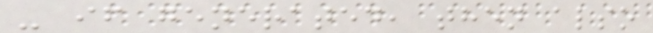- if generated, then also
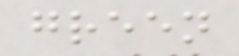green
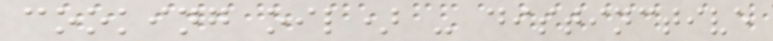cooking oil) - distinctive
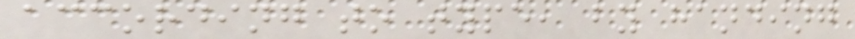according to type, by handing
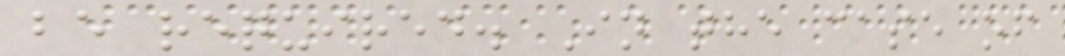be required. In the case of
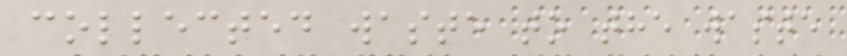collected waste to the waste
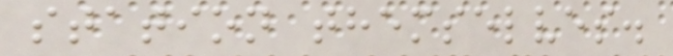station themselves.
